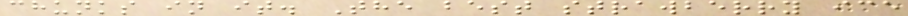chunks in it. The best strawberry ice
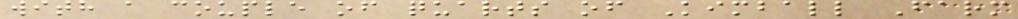with a couple of quarts of Kimball Farm
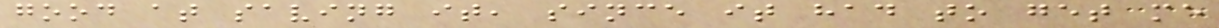good at saving it, since it had to get me
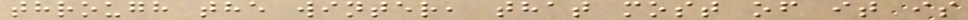through the winter, that most of it is
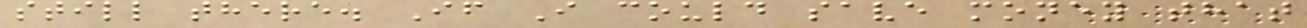still there. If I could save money that
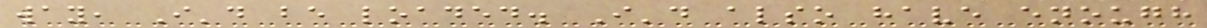way, I'd be loaded. I'd also have enough
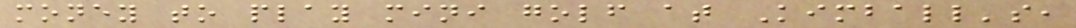money to play mini golf at Kimball's,
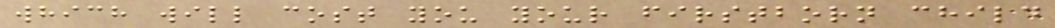which will cost you your firstborn child
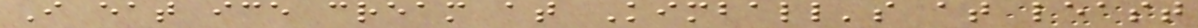I eat ice cream at Kimball's at least
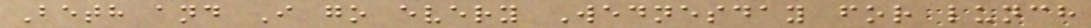Beth and I go every Wednesday for lunch
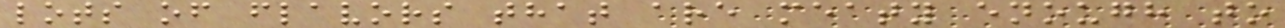lots of flavors that are meaty enough to
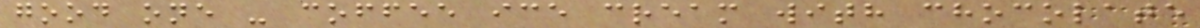good one - coffee ice cream with chocolate
